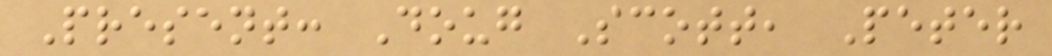Present: Doug Scott, Peter
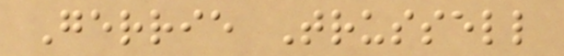Gerrie Trussell
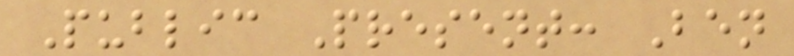Public Present: Ben
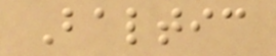Baltic
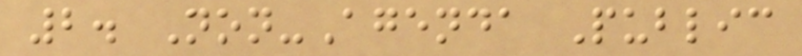2. Non-Agenda Public
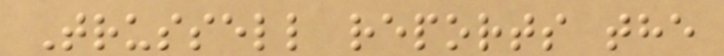Trussell reports the
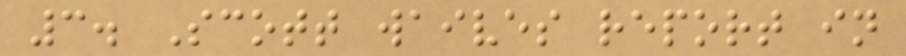3. Scott waives report in
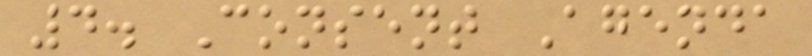4. Consent Agenda
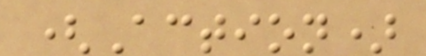(Action)
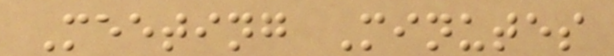Meeting Minutes
